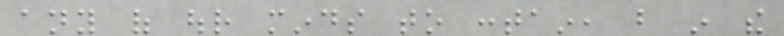any of our minds to contain, but in the
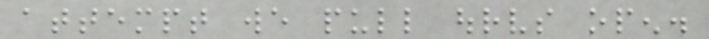attempt we pull ourselves open.
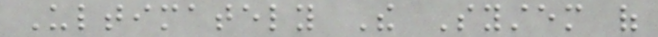Ultimately The System of
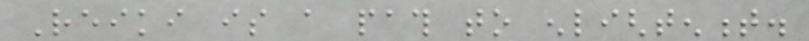Reiki is a path to enlightenment.
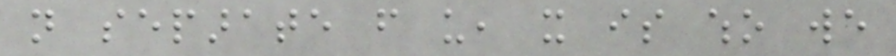not separate from us, it is who we
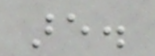are.
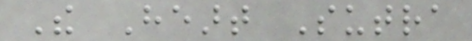The Heart Sutra
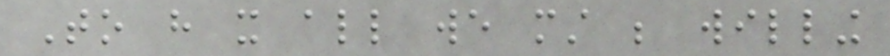To have it all we must be willing
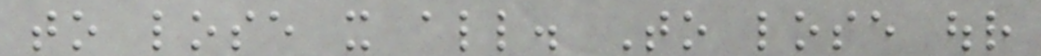to lose it all. To lose our
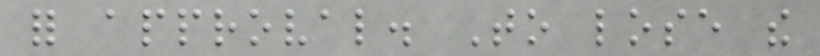for approval. To lose the
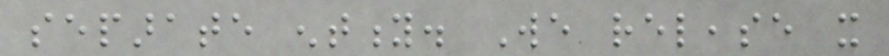separate entity. We release it
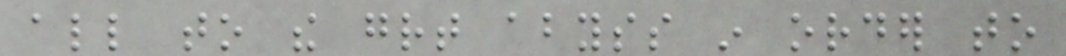all to the great abyss in order to
